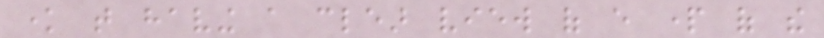know that having a clear view of every part of the
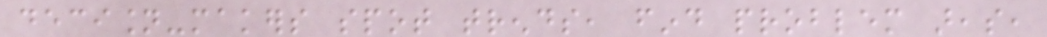decision-makers spot trends, find problem areas,
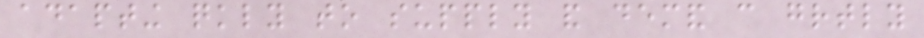adapting quickly to supply and demand can greatly
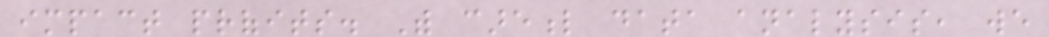impact profits. With careful data analysis, we
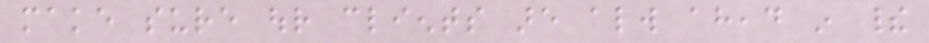make sure our clients are always ahead in their
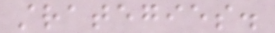strategies.
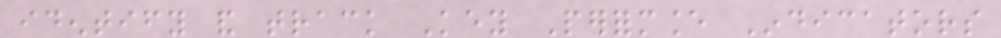identify and track Key Performance Indicators
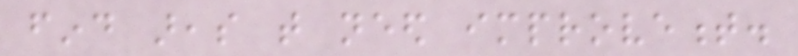find areas that need improvement.
